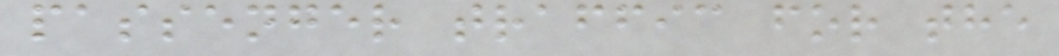passenger traffic for the
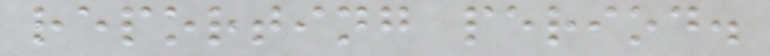reporting period.
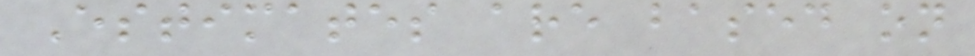Estimates are based on
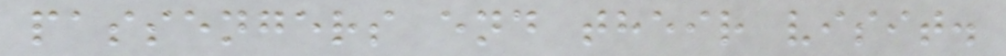passengers end their visit.
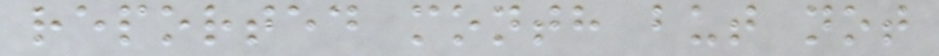reported month but not
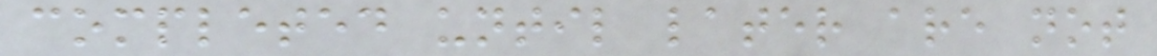completed until later are not
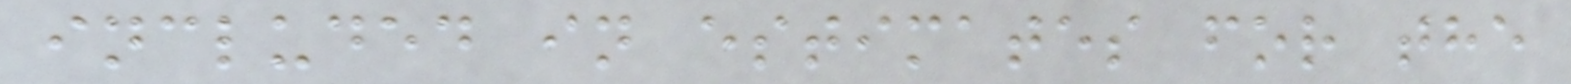included in estimates for the
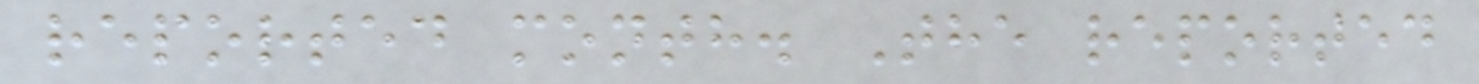reported month. The reported
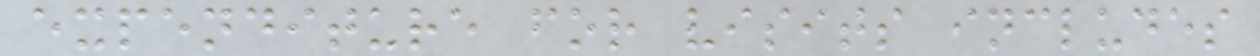expenditure for visits includes
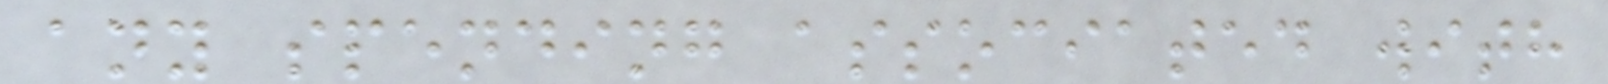any spending associated with
